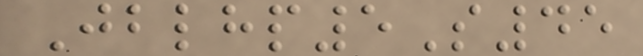Jblhp5S45
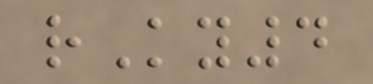rKy4
